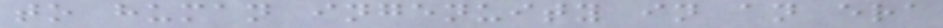to human ingenuity in an era
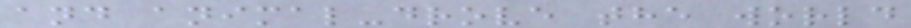and animal-drove the world
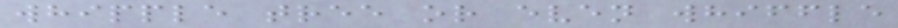whipple tree or even whiffle
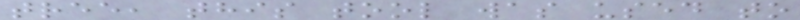tree, this tool was used to
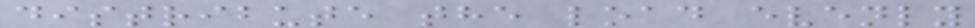distribute the load evenly
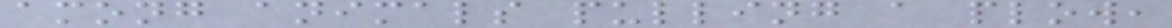among animals pulling a plow,
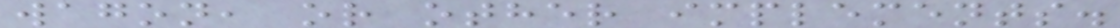wagon, or other implements.
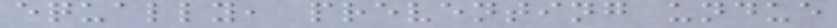equally, preventing undue
